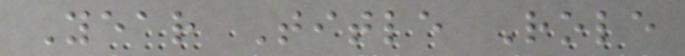Year Title Role
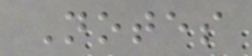Notes
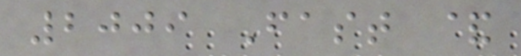2009 Fast &
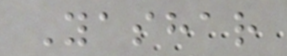Yashar
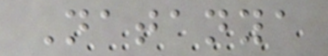Natanya
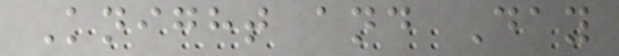Knight and Day
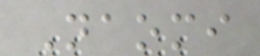Naomi
